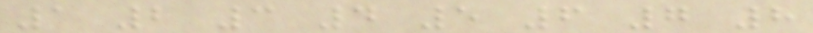1 2 3 4 5 6 7 8
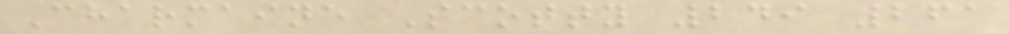Charmaine Scotty 249 261
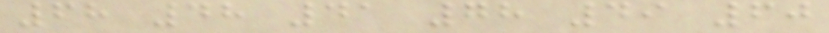68 48 41 78 49 60
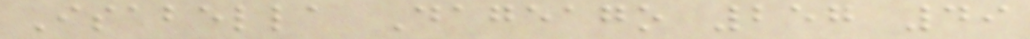Isabella Dageago 257 49
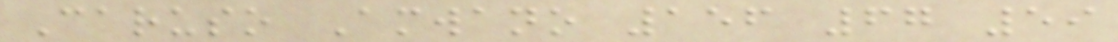Caruso Amwano 156 67 59
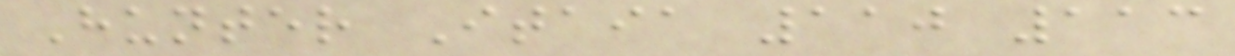Hunter Itaia 110 113
